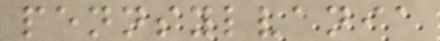pennsylvania
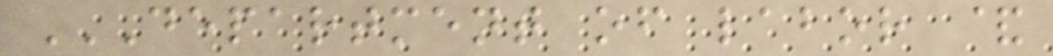DEPARTMENT OF LABOR &
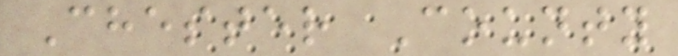Chester County
